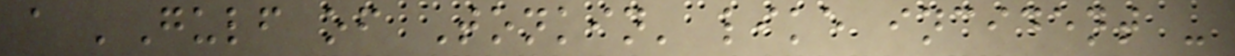a 'Gulf of Tonkin' like incident -
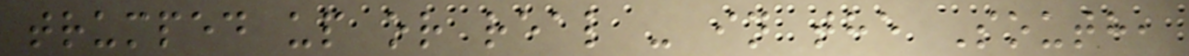trumped up or real - in the South,
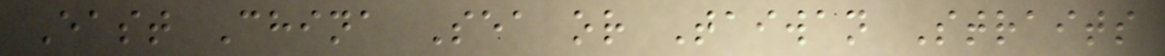East China Sea or Taiwan Straits
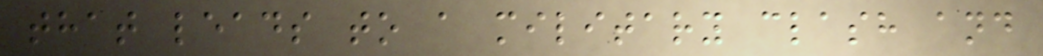that leads to a military clash and
